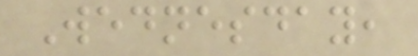Wednesday,
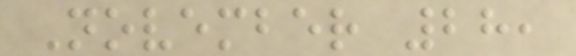November 28,
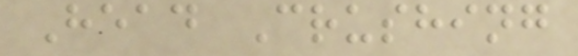Head Crushing
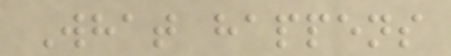What happens
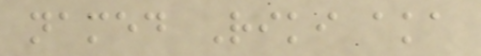named Riki aka
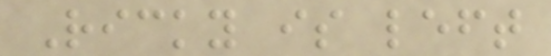Ricky is left
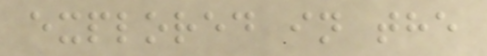explored in the
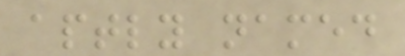aptly named
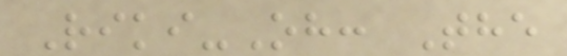Riki-Oh: The
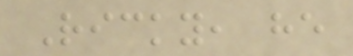Ricky, he
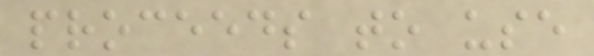proceeds to use
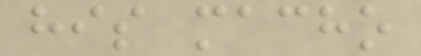his macho
